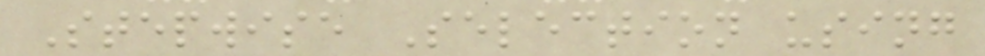Stepwise Selection using
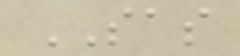SAS
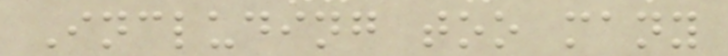Including too many
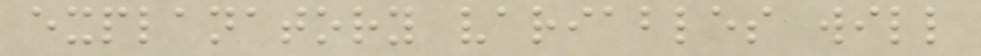explanatory variables will
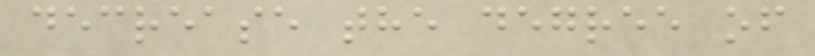decrease the degree of
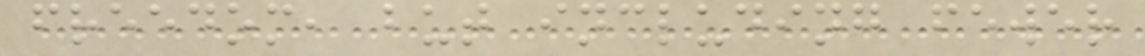freedom, but including fewer
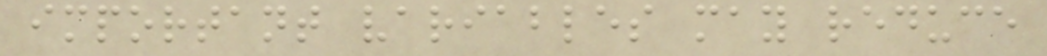important variables may reduce
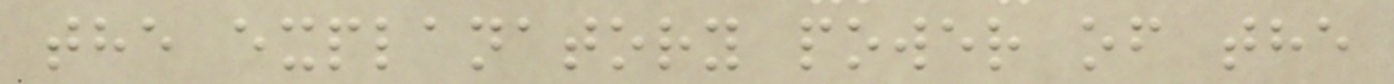the explanatory power of the
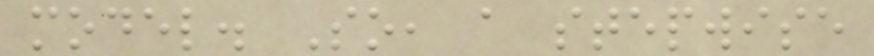model. So, a stepwise
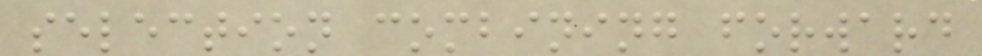selection combining forward
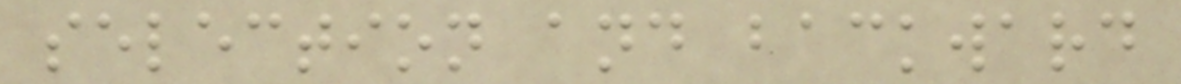selection and backward
